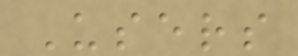Users
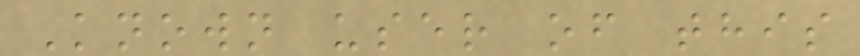Known user of this
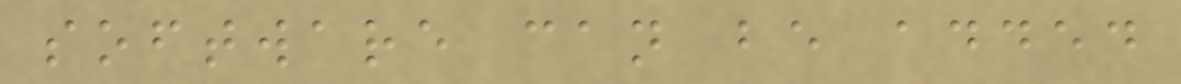software can be added
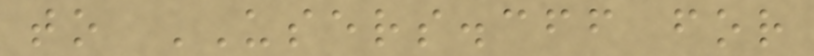to USERS.cff for
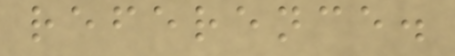reference.
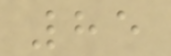85
